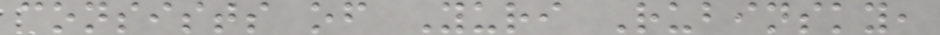consists of Yuri Rubinsky,
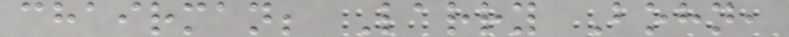chairman; Larry Bohn,
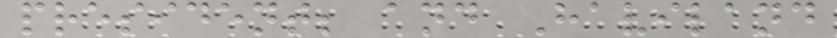president; and Haviland
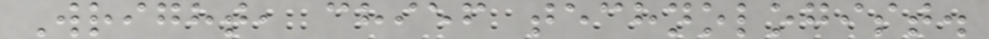Wright, chief technologist.
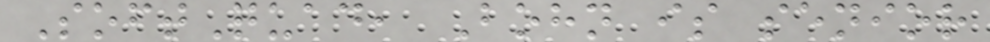SoftQuad, Bohn is senior
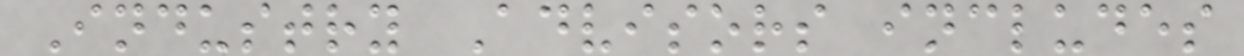Industry Advisors includes
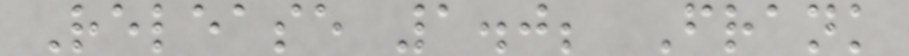Release 1.0; Frank
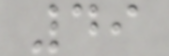49
